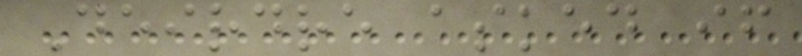Deirdre asked if
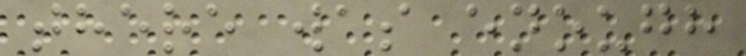there was enough
